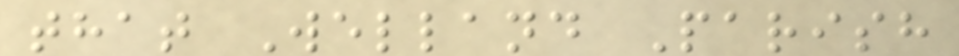that Welland Parish
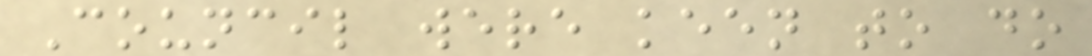Council were keen to do
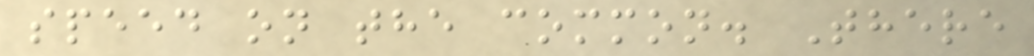speed on the common. There
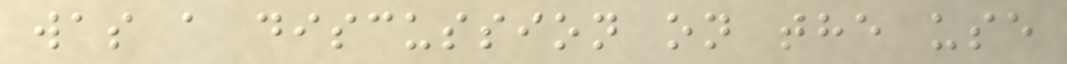was a discussion on the use
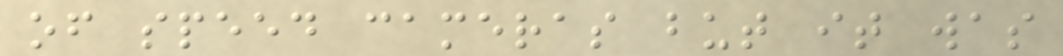of speed cameras but it was
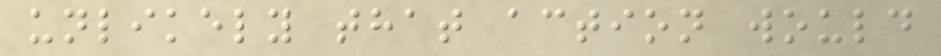unlikely that action would
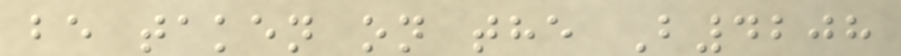be taken on the B4208
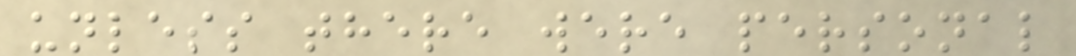unless there were personal
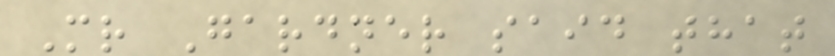Mr Gardner said that
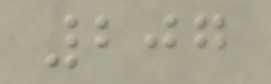207
